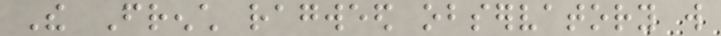The French ragweed observatory will
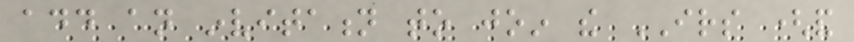add an invitation to join the IRS (and
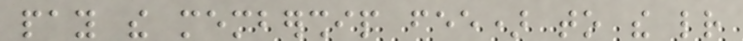pay the membership fee) to the letter
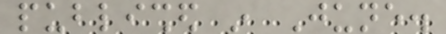published in June.
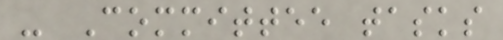- Committee tasks
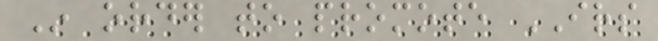In order to promote IRS
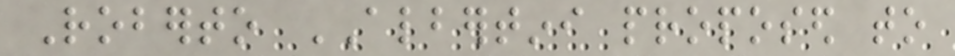Roberto ALBERTINI proposed to
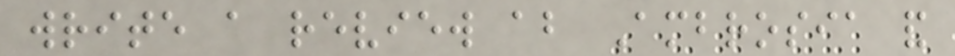write a review about Ambrosia and
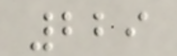229
